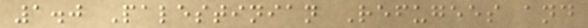1.0 Palestinian Refugees and
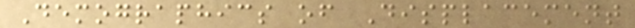Demographics of Displacement
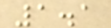1.1
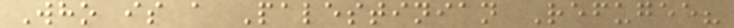Who is a Palestinian Refugee?
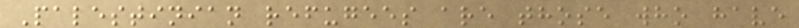Palestinian refugees are those who have
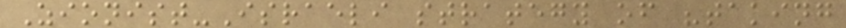Zionist-Israeli strategy of "taking
